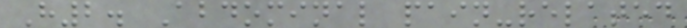H2. Abdominal pain-related
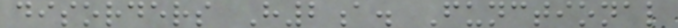disorders H2a. Functional
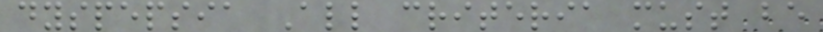dyspepsia All criteria must be
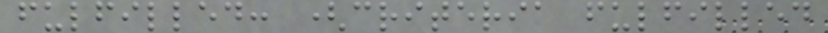fulfilled: (criteria fulfilled
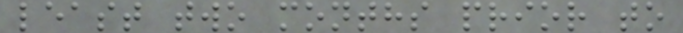least two months prior to
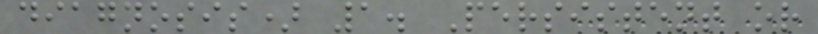diagnosis) 1. Persistent or
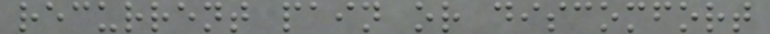recurrent pain or discomfort
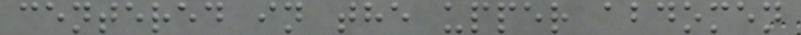centered in the upper abdomen
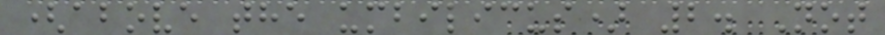(above the umbilicus) 2. Not
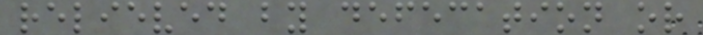relieved by defecation or
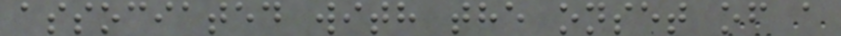associated with the onset of a
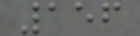156
